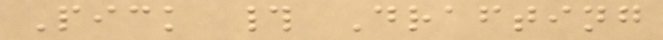Pick # Drafting
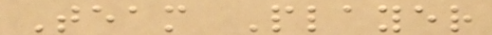Team Player
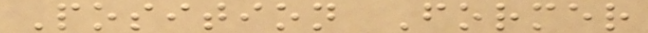Position Former
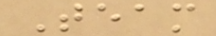Team
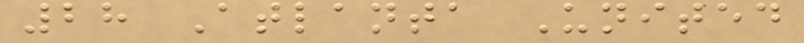28 Atlanta United
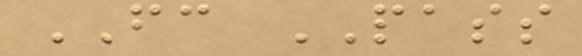FC PASS
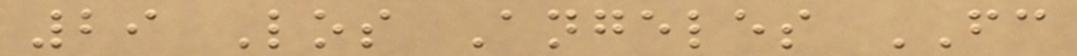29 Los Angeles FC
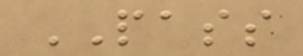PASS
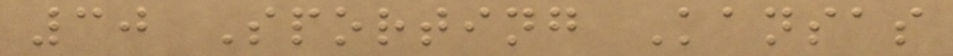30 Sporting Kansas
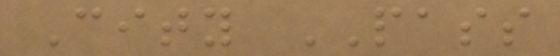City PASS
